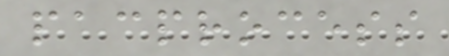pacprocess
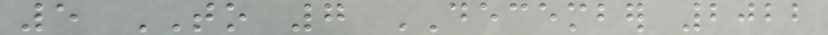5 TO 7 DECEMBER 2022
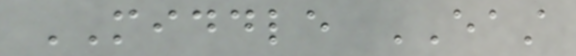MIDDLE EAST
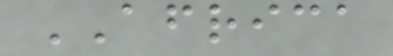AFRICA
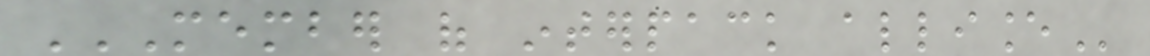MEMBER OF INTERPACK ALLIANCE
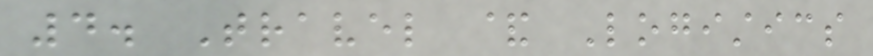4. Travel & Logistics
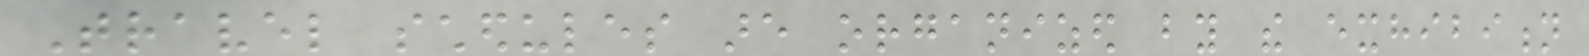Travel schedules are organized by the exhibition
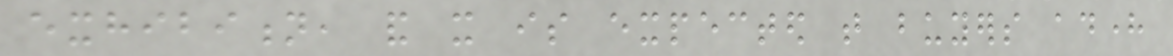exhibition, and it is expected that buyers adhere
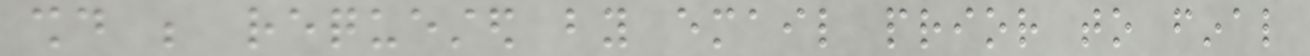should be requested by email prior to final
